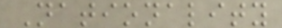Nationality
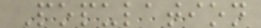Population
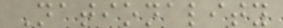Nationality
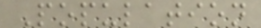Population
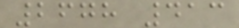2678 413
